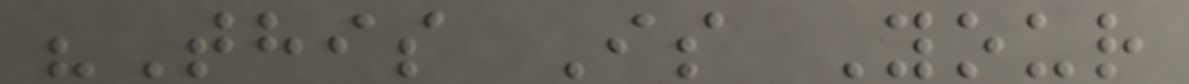"This Is Your
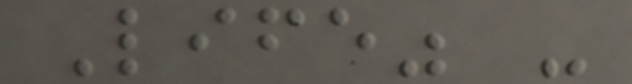Life" -
